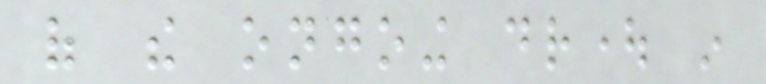of the ongoing drought in
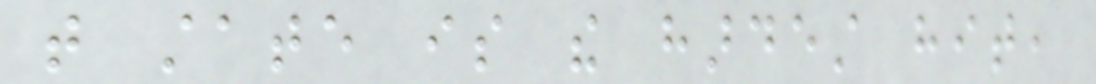that state is the hardest hit,
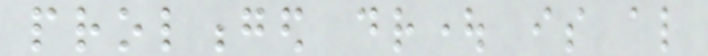prolonged drought is also
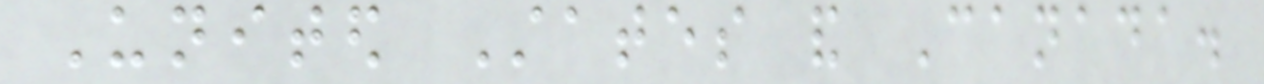United States and Canada.
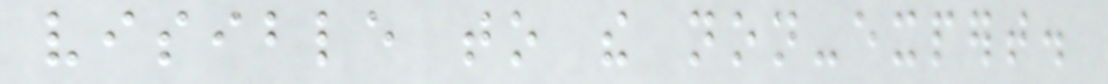visible to the non-expert.
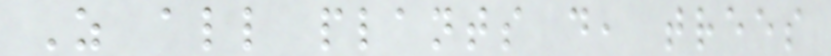As all plants do, trees
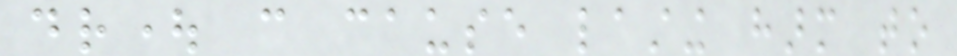drought can cause lasting harm to
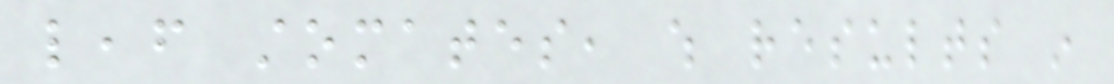leaf stomates, which results in
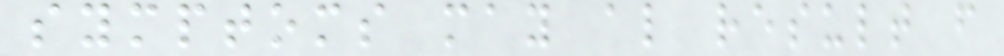symptoms may also result from
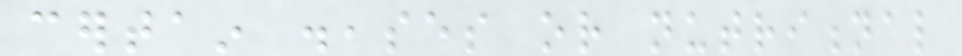certain diseases or nutritional
